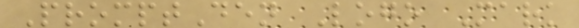PromptDen Logo Mark
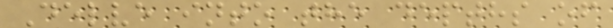Delve into the depths of
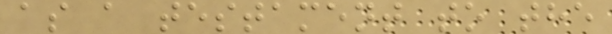as a testament to the
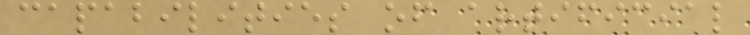capabilities of artificial
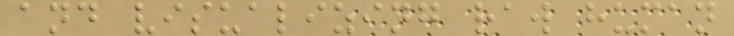and visualizing raw human
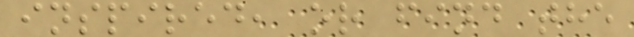inspired, or find the
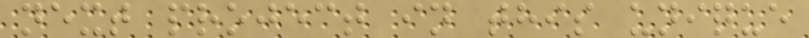next project in this unique
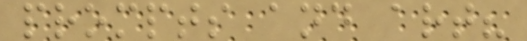prompts and art?
